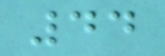44
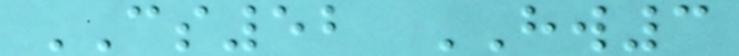CS52 HW3
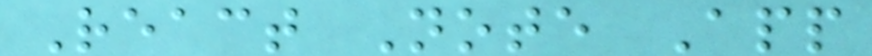React Note App
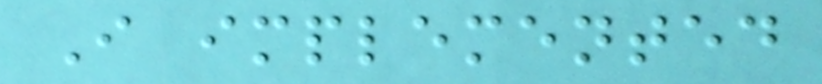I implemented
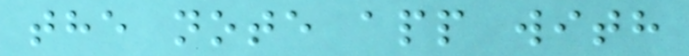the note app with
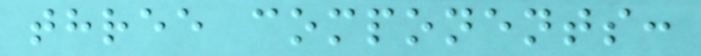three components:
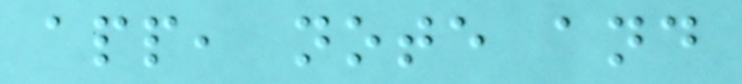app, note and
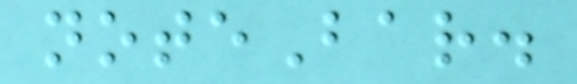noteBar.
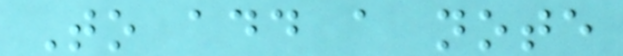To add a note
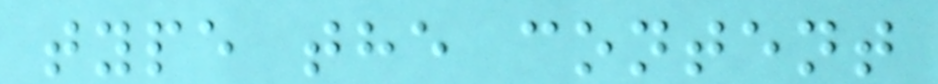type the content
